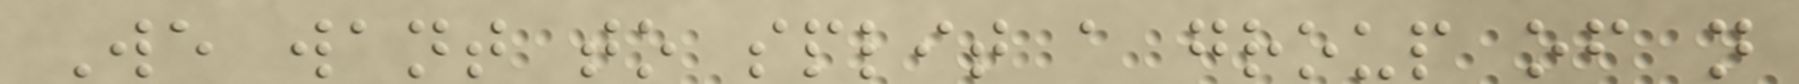We want to split a group of n
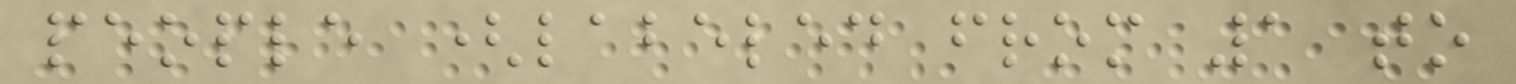people (labeled from 1 to
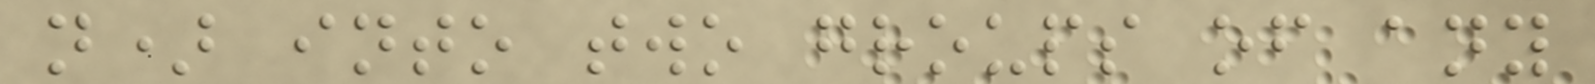n) into two groups of any
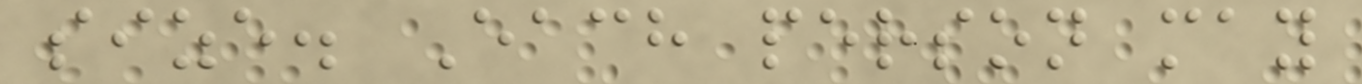size. Each person may
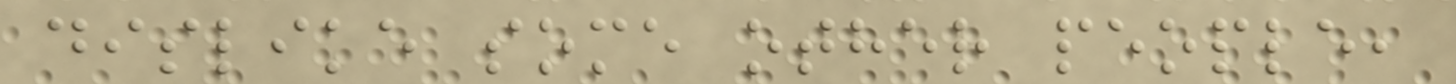dislike some other people,
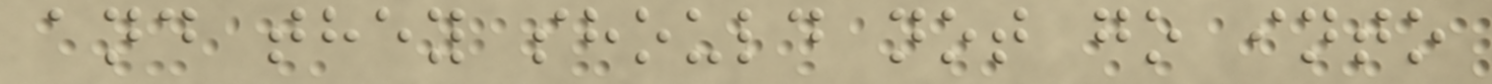and they should not go into
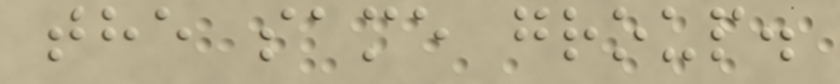the same group.
